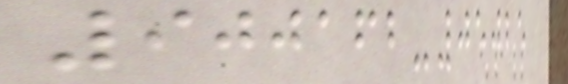900162-05025
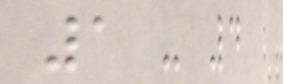1 - 4
